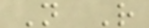N R
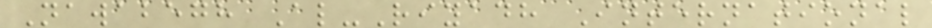Nawabegh Al-Riyadh International
